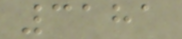3181
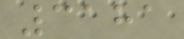3181
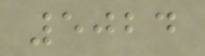5024
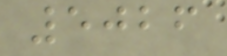5026
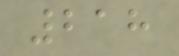218
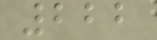222
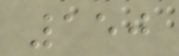150
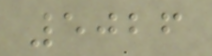5026
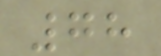78
